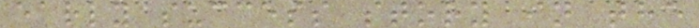early success story in the
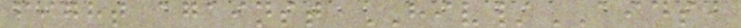fight against HIV/AIDS,
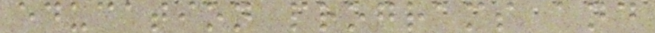education programs and
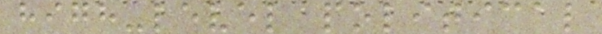high-level political
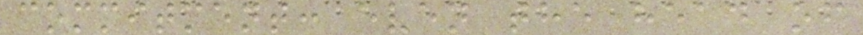commitment: even the head of
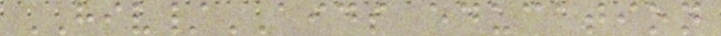HIV/AIDS education
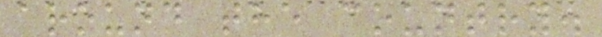around the country.
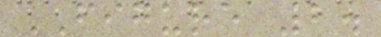FIGURE 2.
